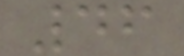46
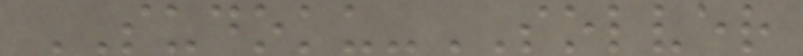SUDOKU-SOLVER
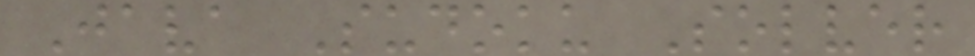Java Sudoku Solver
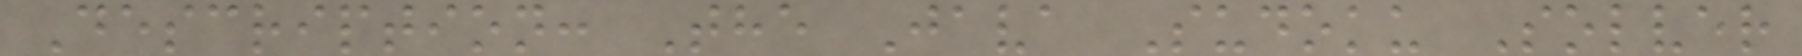Description: The Java Sudoku Solver
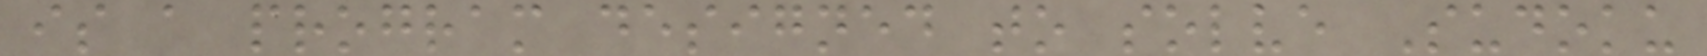is a program designed to solve Sudoku
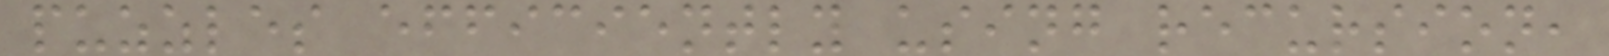puzzles efficiently using recursion,
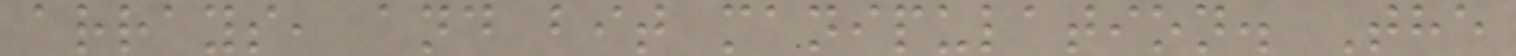arrays, and bit manipulation. The
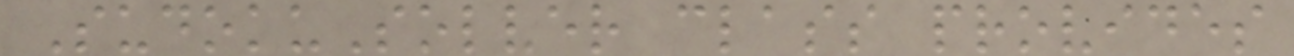SudokuSolver class provides
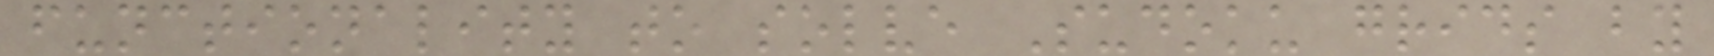functionality to solve Sudoku grids by
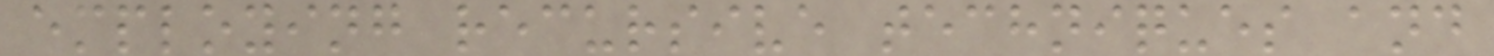employing recursive techniques and
